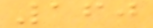160
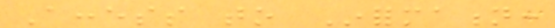Access to Information:
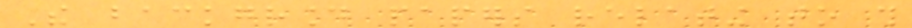The background papers relating to this
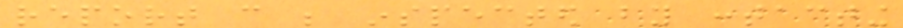report can be inspected by contacting
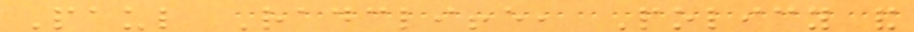Paul Radcliffe, Policy and
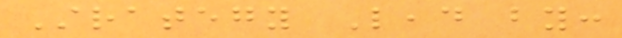Strategy Lead by:
